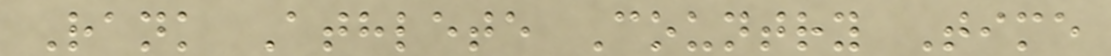Rank Athlete Country Time
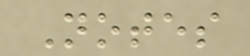Notes
